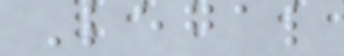Legal
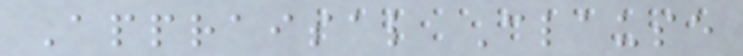Appraisal Clause
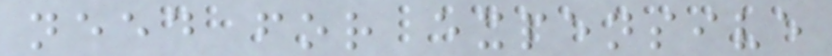need for expensive
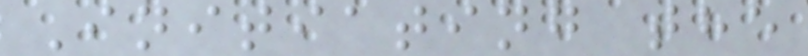Initiating the
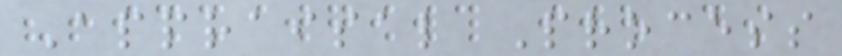Appraisal Process
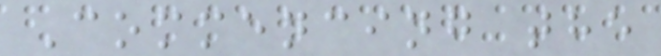Commencing the
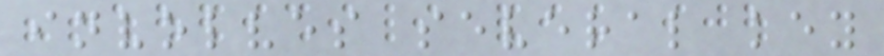involves several key
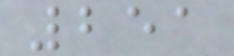251
